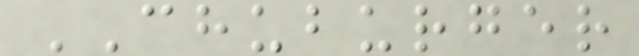CHUBURGER
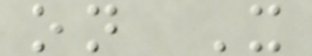on X
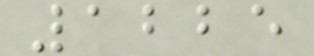1225
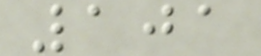101
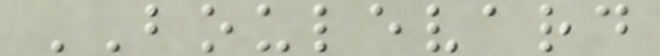BOULEVARD
